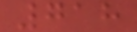718
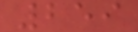259
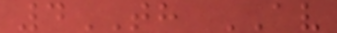4TH AV
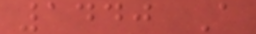1440 A
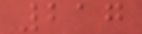217
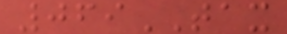069TAX
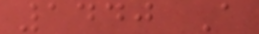1440 A
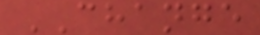CHANGE
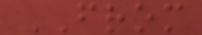FROM
